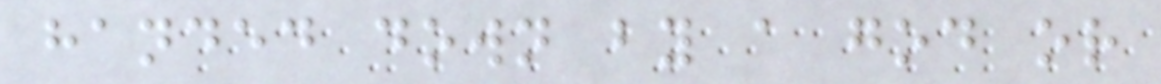handed down by a god or
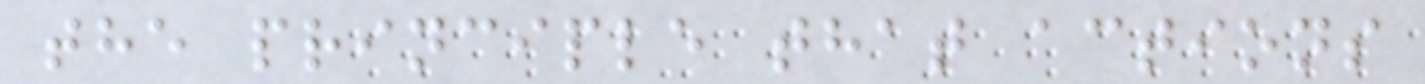the principle that actions
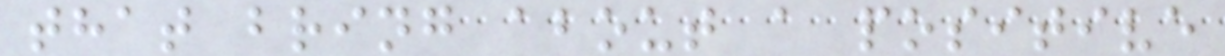that bring about a positive
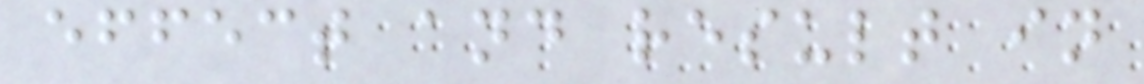effect and result in
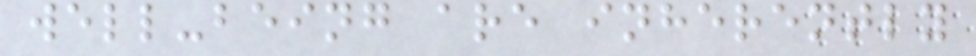well-being are inherently
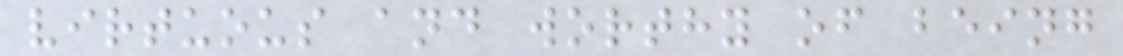virtuous and worthy of being
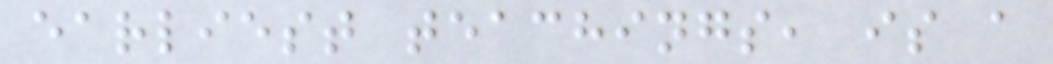earliest teachings, is a
